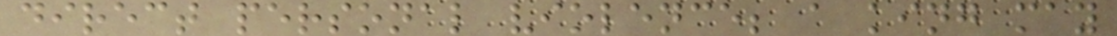direct personal violence; a king may
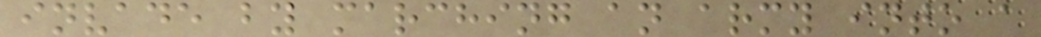invade by marching an army into a
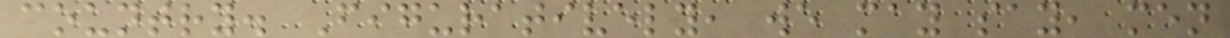country. Figuratively, we may say, men
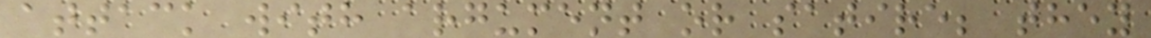attack with argument or satire; they
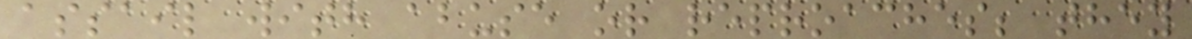assail with abuse or reproaches; they
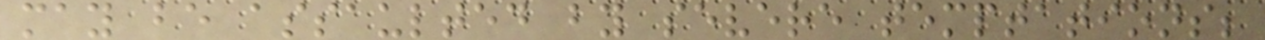may be assaulted by severe temptations;
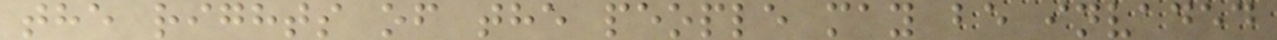the rights of the people may be invaded
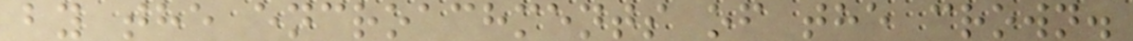by the encroachments of the crown.
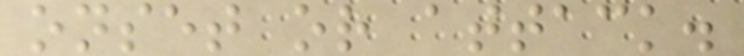onset or attack.
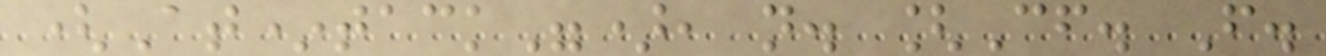(At*tack"), n. [Cf. F.
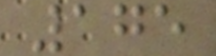175
